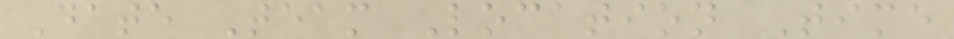Date Team Location Time
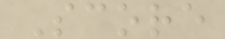Score
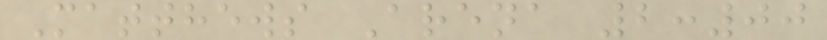Matthews Arena 2:00
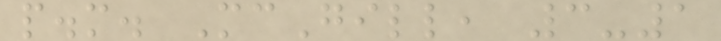p.m. McGill, 3-1
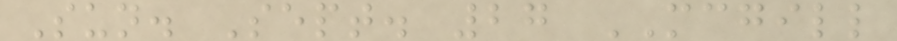Sun. Sept. 27 MCGILL
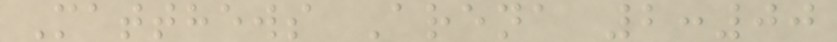Matthews Arena 2:00
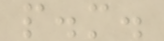p.m.
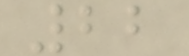22
